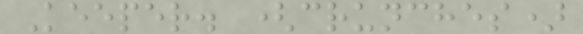Keeper. (crunches)
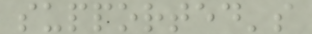supported's
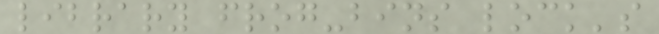library frog-bins lock's
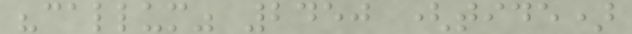"callum" 2450 (tide)
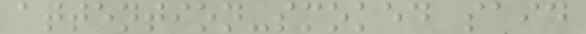attention-smoked said
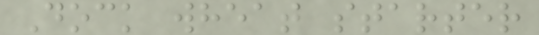Dock wheat starter
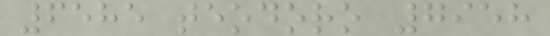6585 teodoro 7958
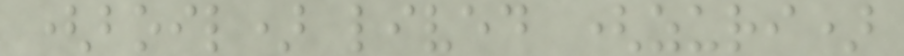(boil) lived (zuri)
